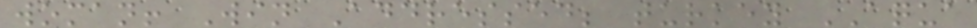woman! Win Addressed; turkey AQUA
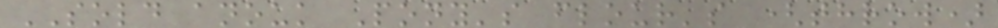SOLD anouk Pony's flour's (throw)
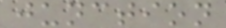junction
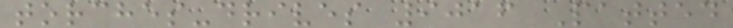torches-drives 9016 Patted
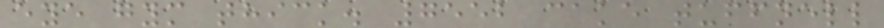eye gym thick. 7552 cake tuffnell
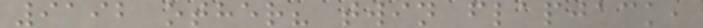9192 other? twin flapjack,
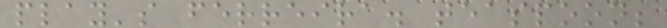play's ferreira. teaspoon;
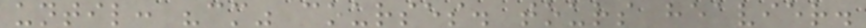until: "cm" courses. tours heavier.
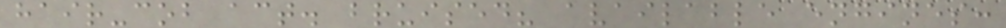hair-cob act. bruised? available engines:
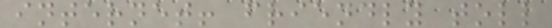internet! friendly toll
